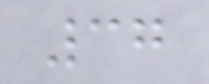37
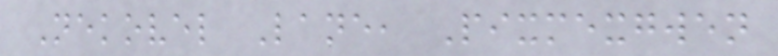Nekovel Lane, Pixmexgwen
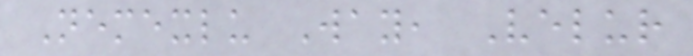Nemexlu Way, Velur
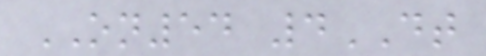ON54 4DT
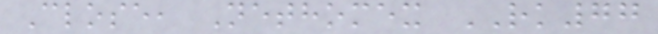Close, Nethomex RK77
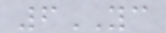6YC
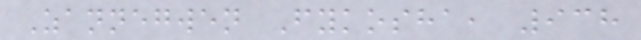Zannegwen Fykosha, 938
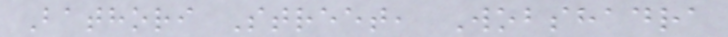Bathori Street, Wobshadra
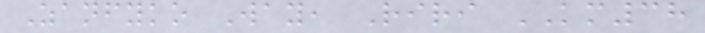Zanfyko Way, Riri KM38
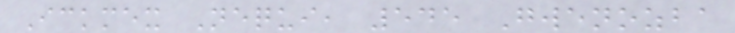Ickmex Nequi, 545 Gwenozba
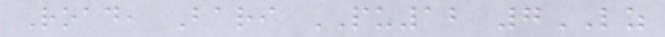Road, Bari PU12 7LZ
